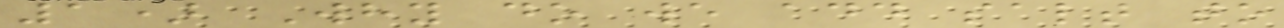1) Why do we add salt to
